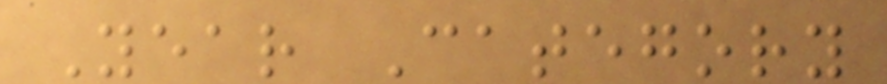Year Category
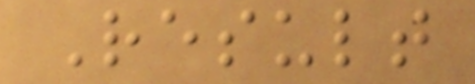Result
